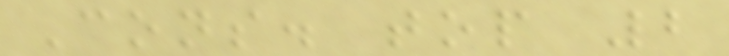Cons. top 2
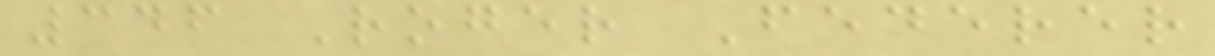346 Roger Federer
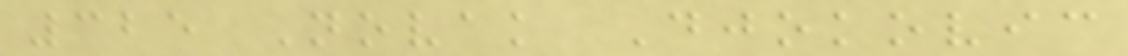325 Novak Djokovic
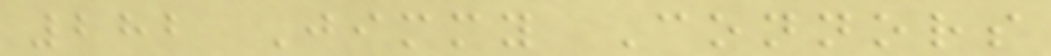282 Jimmy Connors
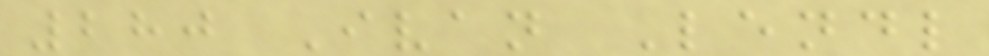280 Ivan Lendl
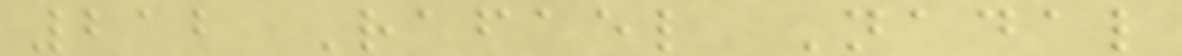212 Rafael Nadal
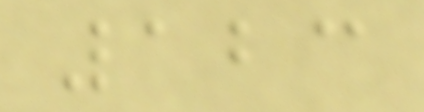123
